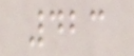423
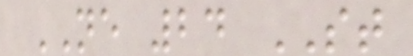NE 24 ST
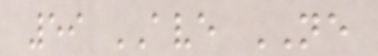59 AVE NE
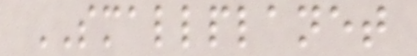SMALLPLANET
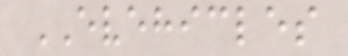EVEHICLES
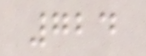724
